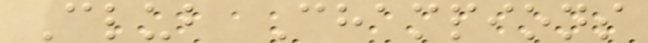Club Champions
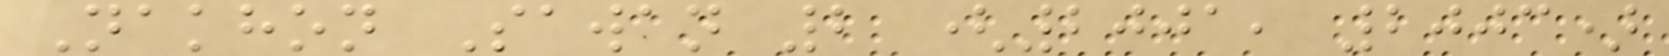Nakhon Sawan 2 (2001, 2003)
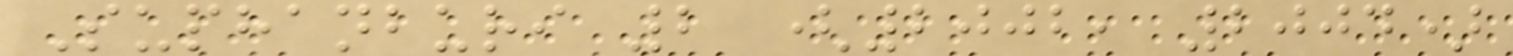Suphanburi 2 (2002, 2004)
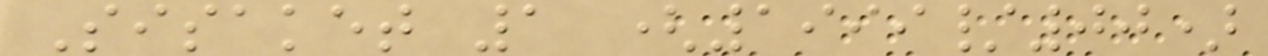Sisaket 1 (1999/00)
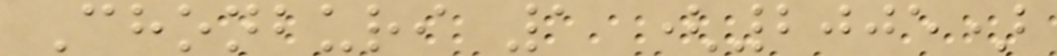Chonburi 1 (2005)
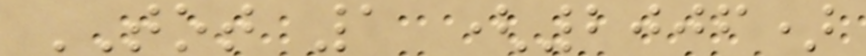TOT 1 (2006)
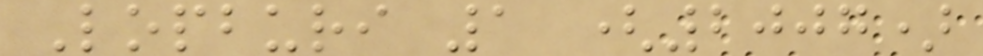Lopburi 1 (2007)
